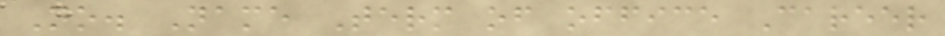No. Name Term of office Career
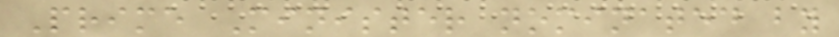Prime Minister nominated by
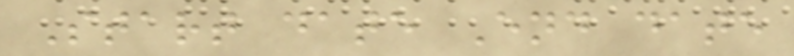Start date End date
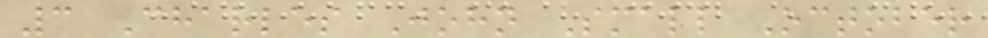3 Charles John Small October
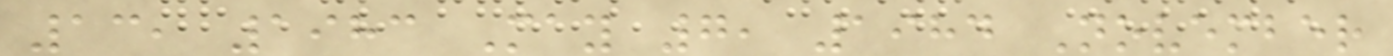13, 1983 May 7, 1984 November
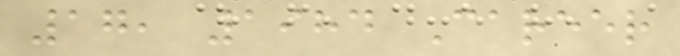17, 1984 Career
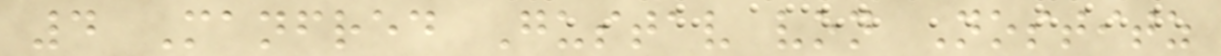4 Manfred Gustav von Nostitz
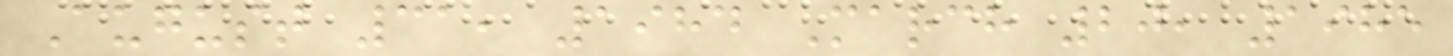August 31, 1984 March 20, 1985
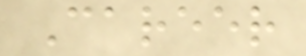Career
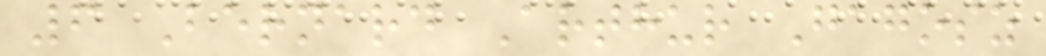6 Bernard Arthur Gagosz
